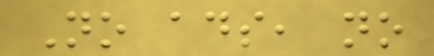No ads, no
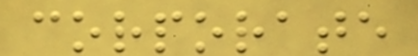corporate
